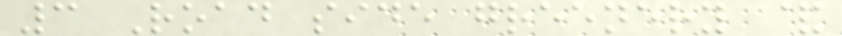3 Road side greenery &
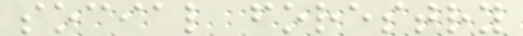social forestry
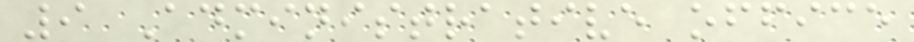9 Administrative office
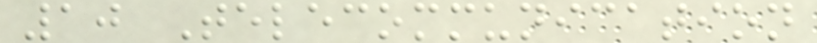10 Telecommunication
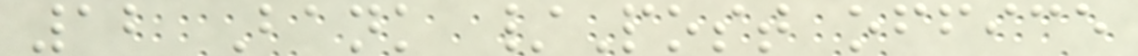12 Bank /Post office
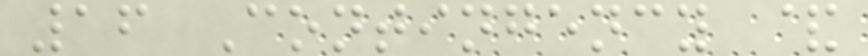16 Contingency &
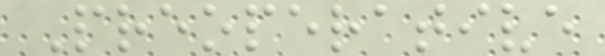Preoperative
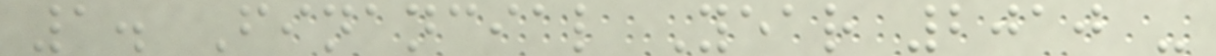1. Financial Year 2010 -
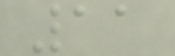11
